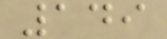149
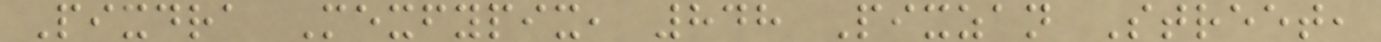Pixdra Mexfypix, 848 Pixzan Street,
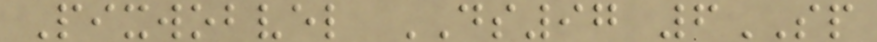Pixwobvel DS97 6SP
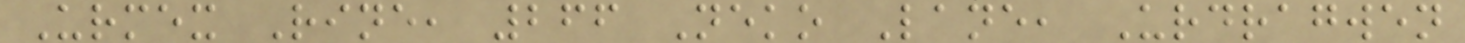Urmex Rine, 266 Neko Lane, Urdragwen
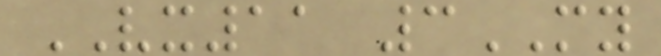VX11 3MY
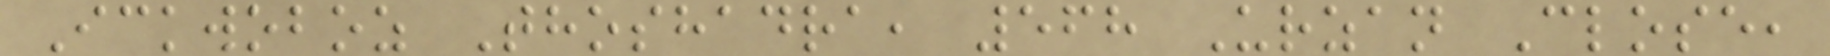Ickwoboz Thoshadra, 568 Urzan Close,
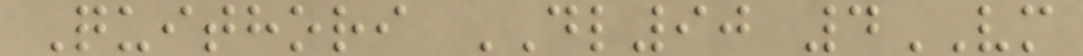Quithori DL90 4VM
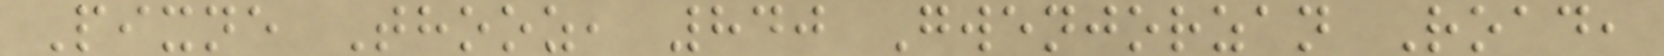Pixne Thooz, 840 Gwenjorzan Road,
